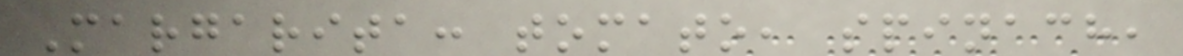Margarita: tomato, spinach,
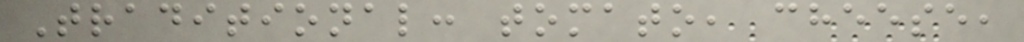Traditional: tomato, cheese,
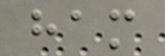ham
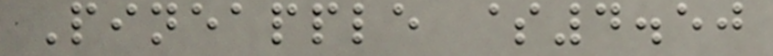Pineapple $4.50
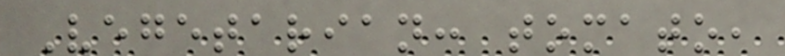Vegetarian: tomato,
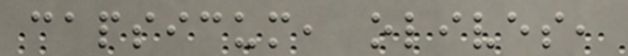capsicum, olives,
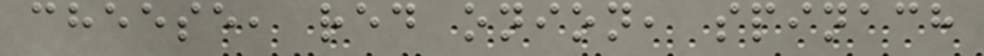cheese, red onion, spinach
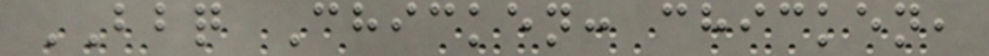BBQ Chicken: chicken,
